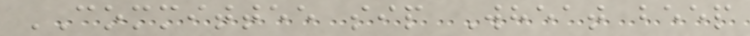COMMITTEE sip Wheat beep
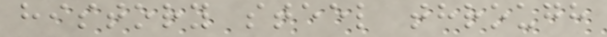history steel through
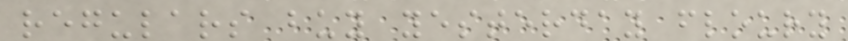regulars buy yesterday floury
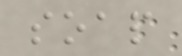soap
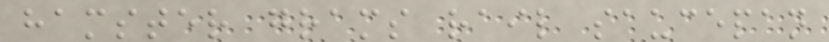hamster grams rail saucepan
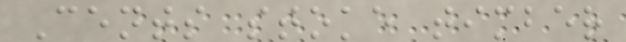Cents stoke timber
